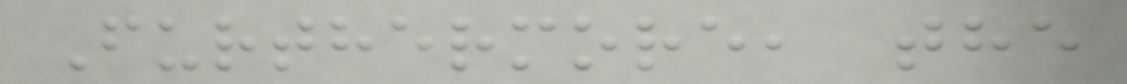Furthermore, the
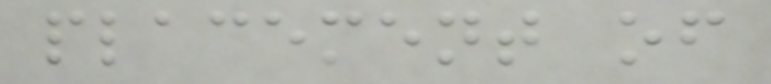placement of
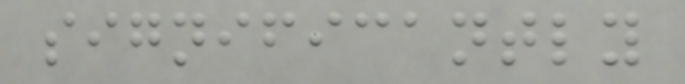significantly
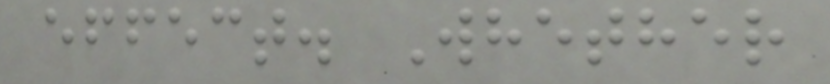effect. Whether
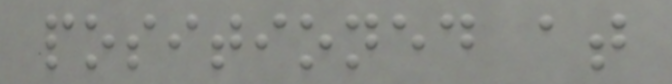positioned at
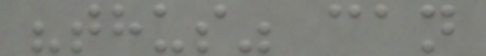"thus" can
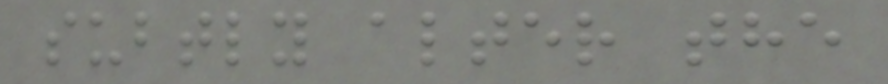subtly alter the
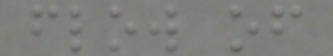flow of
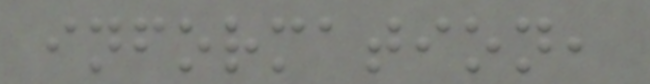information,
